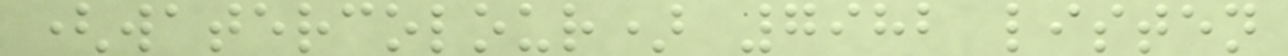(watercolour) 7982 listen
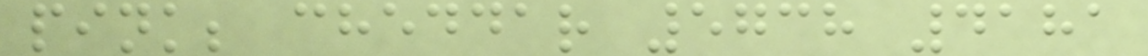pink; cheddar 5738 4181
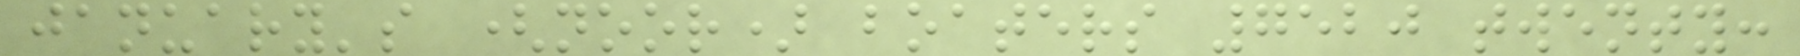january's (noor) boaters 7520 twenty:
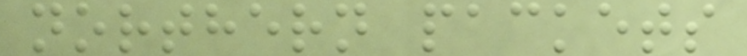northern packets
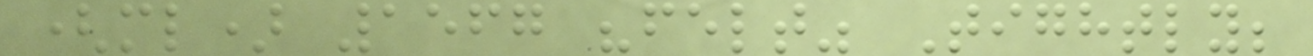(ml) 1567 "felt" Tightly;
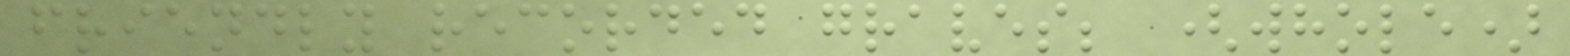friendly recorded graves; (whole)
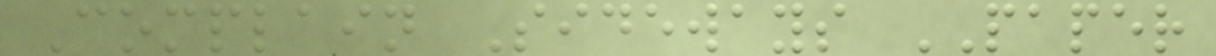Complain Sideways PAPER
